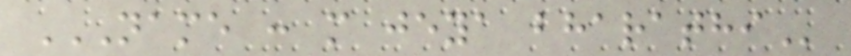NAME : M JEYA BHARATHI
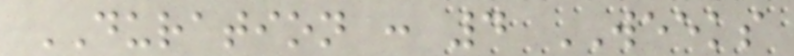DURATION : 4 WEEKS
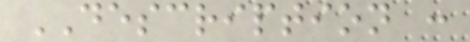DESCRIPTION :
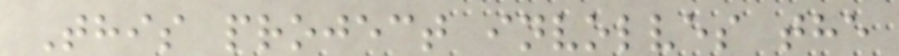This project involves the
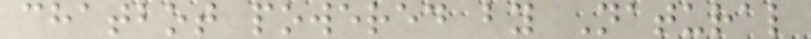chatbot powered by Natural
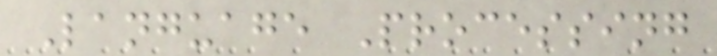Language Processing
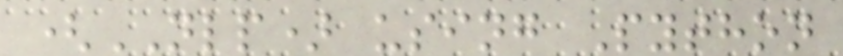(NLP) using Python
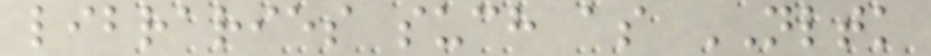libraries such as NLTK
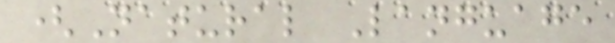(Natural Language
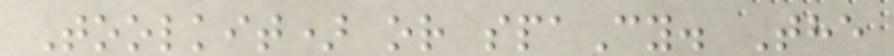Toolkit) or spaCy. The
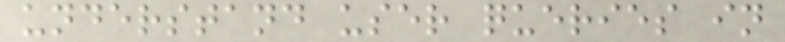understand user queries in
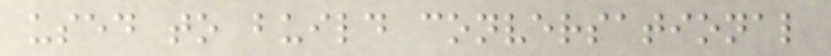used to build conversational
